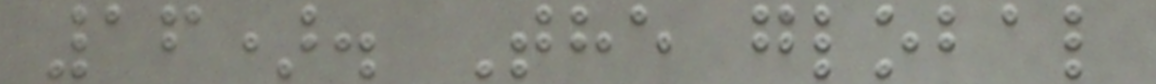16). The global
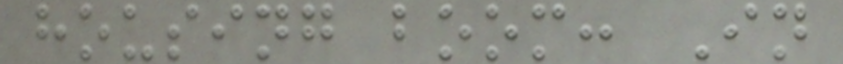housing boom: In
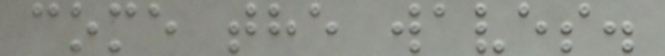come the waves.
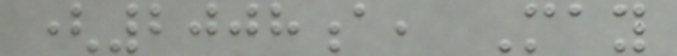(2008a, May
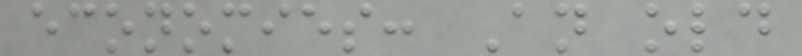economies: An old
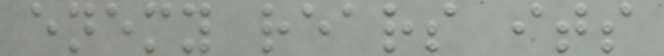enemy rears its
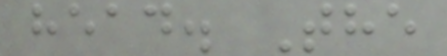head. The
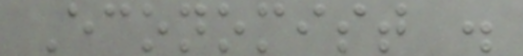Economist .
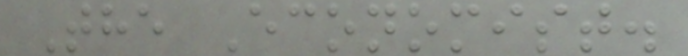The Economist.
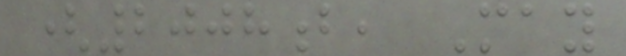(2008b, May
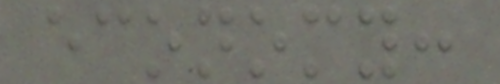economy:
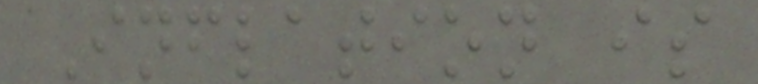Inflation is
